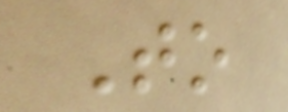To
